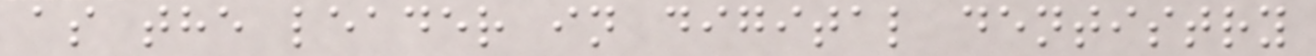as the leader in digital dentistry
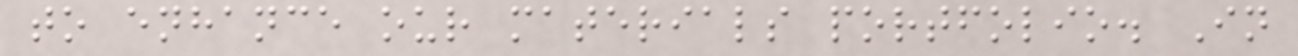to enhance our materials portfolio. In
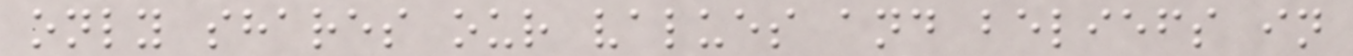only shares our values and beliefs in
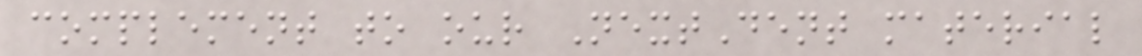complement to our NextDent material
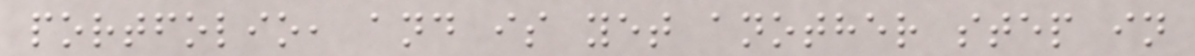portfolio, and is yet another step in
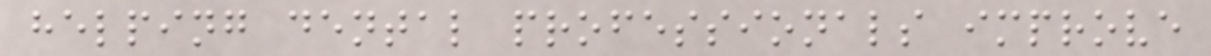helping dental professionals improve
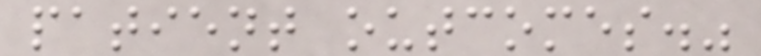patient outcomes."
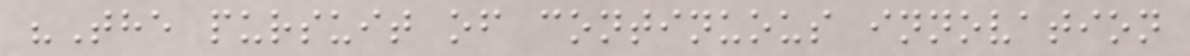"The pursuit of continuous innovation
